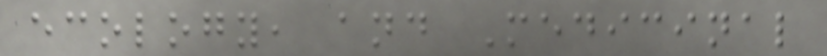ecology, and Medicinal
